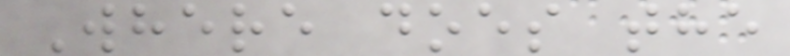Where does the
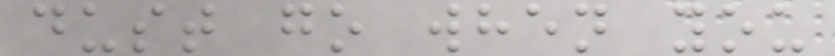dust go when you
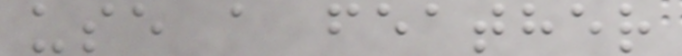use a feather
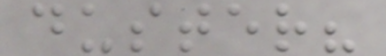duster?
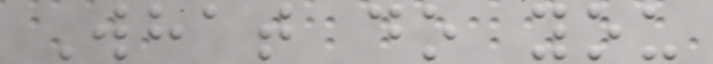What do you
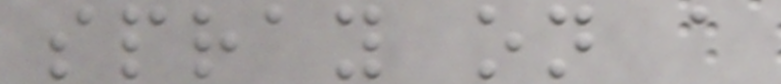spray on a
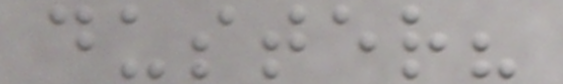duster?
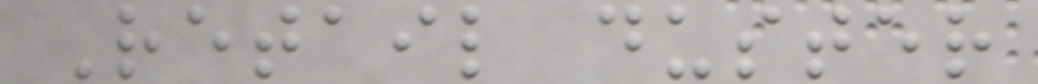Retail duster
